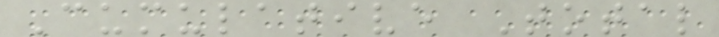Cumulative Total
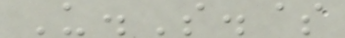U.S.$
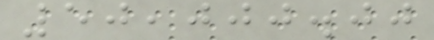50,000.00
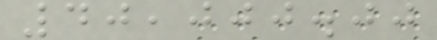40,000.00
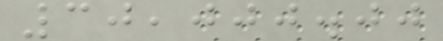30,000.00
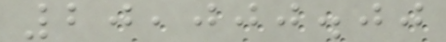20,000.00
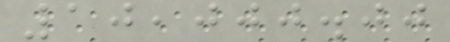10,000.00
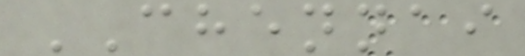CHENNAI
